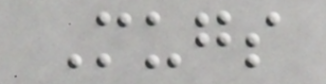Mugs
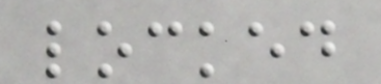locked
